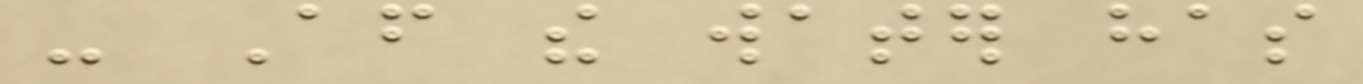- After the water has
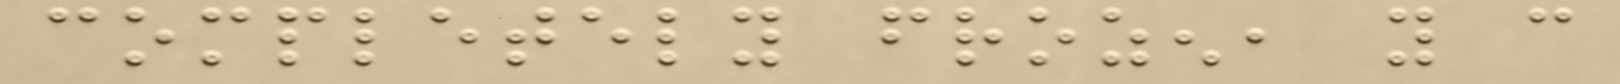completely frozen, you can
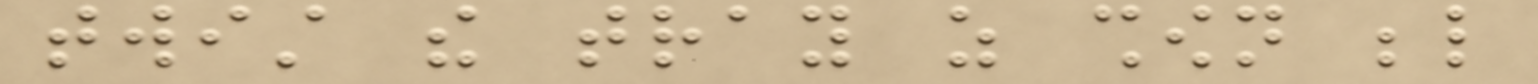twist the tray as shown below
